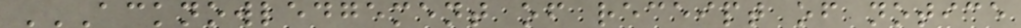ACKNOWLEDGEMENT OF RECEIPT OF NOTICE
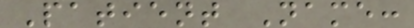Patient Name:
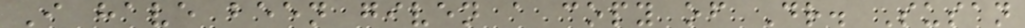I have been given a copy of Dr. Susan
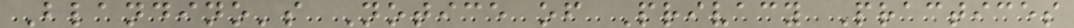Blandino's Notice of Privacy Practices
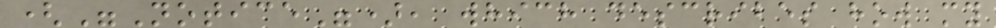("Notice"), which describes how my
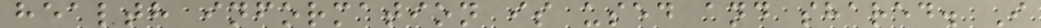health information is used and shared. I
